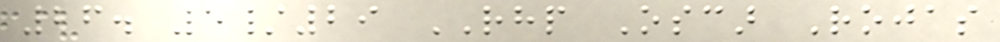26. 5/29 RHP Oscar Rojas
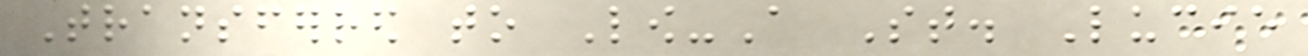Transferred to Low-A St. Lucie
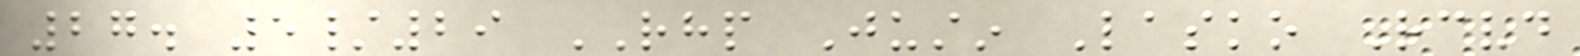27. 5/29 RHP Justin Lasko Received
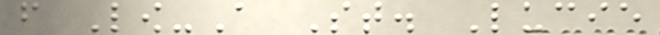from Low-A St. Lucie
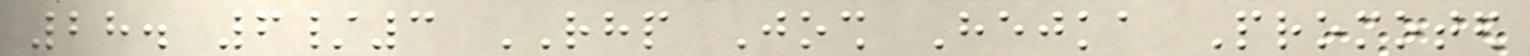28. 6/3 RHP Josh Hejka Promoted
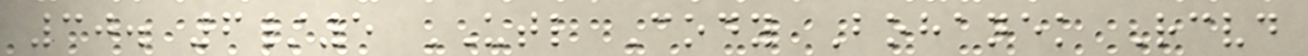30. 6/5 UTL Cody Bohanek Received
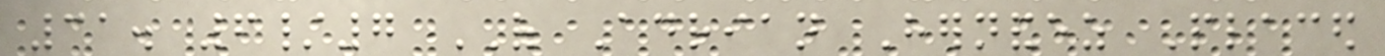31. 6/7 OF Adrian Hernandez Placed
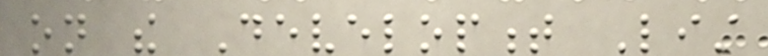on the Development List
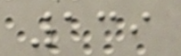139
